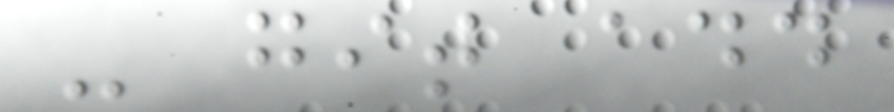- git add
